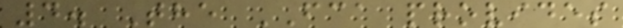4. The FCA provides
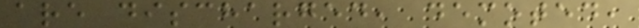are discharged, demoted,
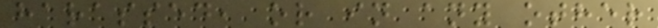harassed, or in any other
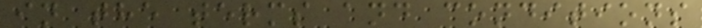in the terms and conditions
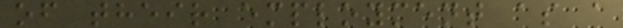of their employment as a
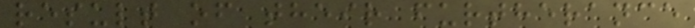result of their furtherance
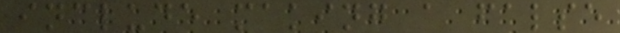include making a false
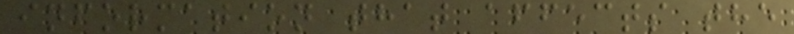information that affects the
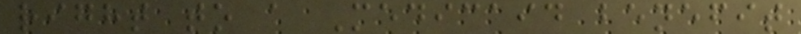right to a Medicaid benefit
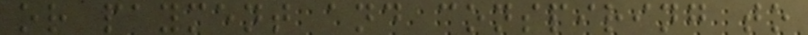or payment and conspiring to
